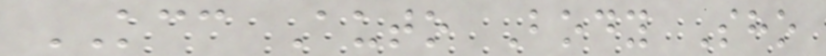KCC Auto Body Sho
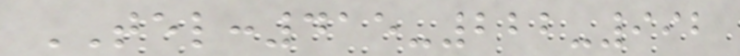TEL:415-222-992
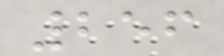256
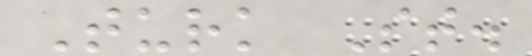Turk St.
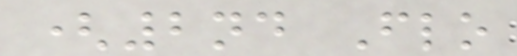(2nd Flo
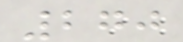270
